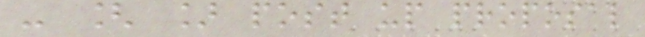- [ ] post up proposal
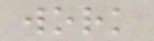work
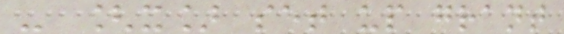- [x] set up grant
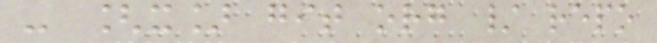- [x] git org / repo
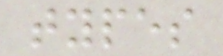types
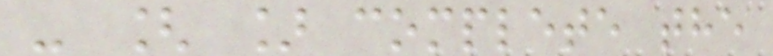- [ ] complete the
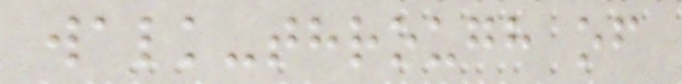walk-through of
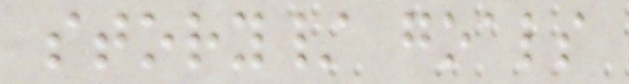story/ goals
